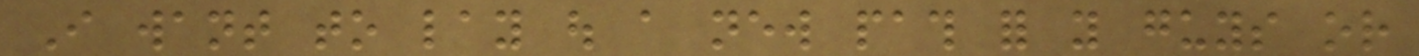I want to lay out a new path for you guys or
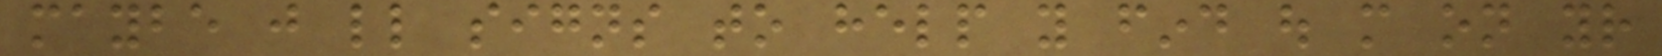maybe just little signs to help you find out more on your
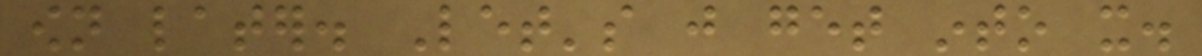own later. Let's just get into it.
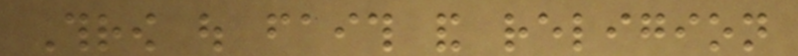Throw out faith and religion
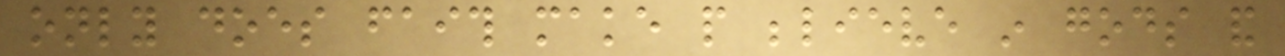only does faith make people believe in gods and
